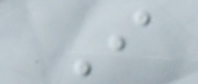I
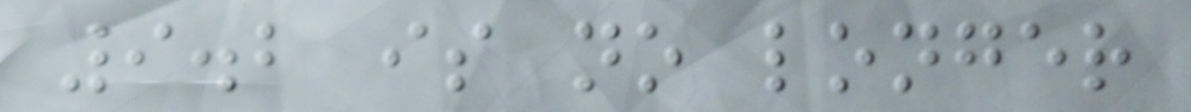9.2 is no longer
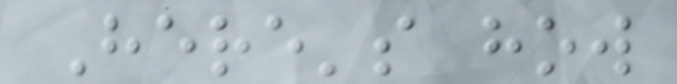Here's how
